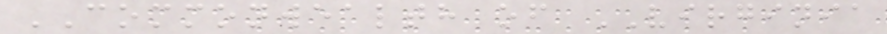COMMONWEALTH of VIRGINIA
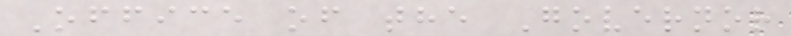Office of the Governor
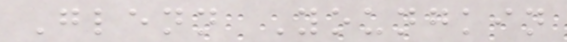Glenn Youngkin
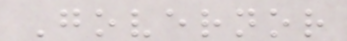Governor
